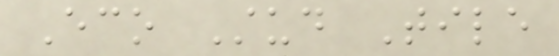Eco Stud Tile
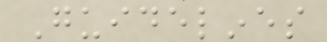Guidelines
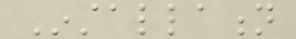Installation
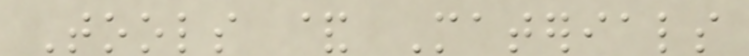Tools & Materials
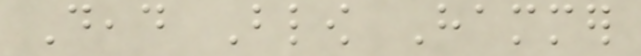Dead Blow Hammer
